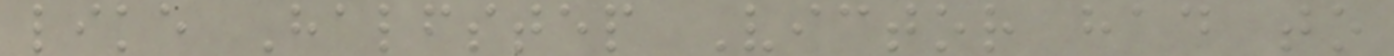like Halfstep Victor had to
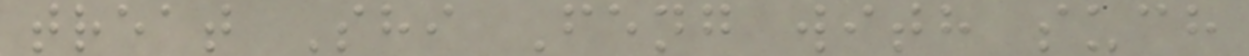treat Shi Feng with such
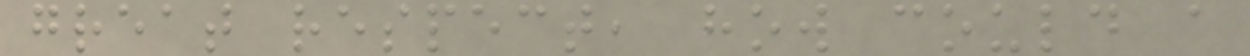great respect, how could a
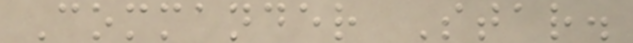Commander Star.
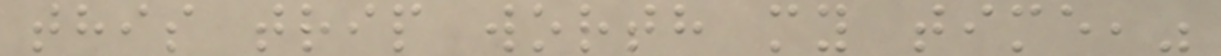this trip worth my time,"
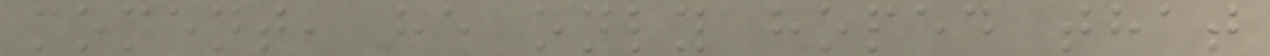moment, he only hoped that
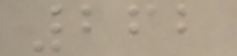262
